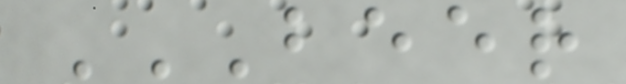BEER
